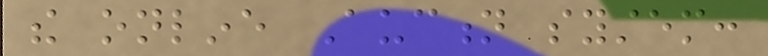the online Auction system:
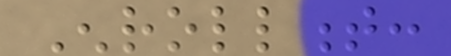Enrollment:
